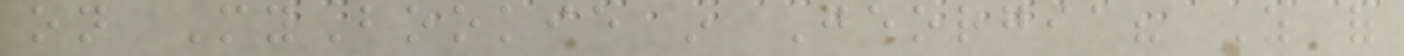on MyBookie in Georgia? As of
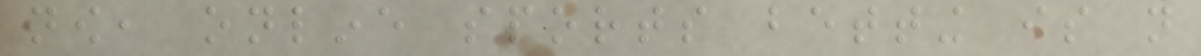now, online sports betting is not
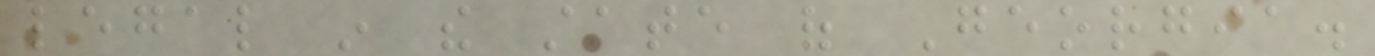legal in the state of Georgia.
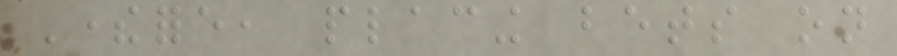Therefore, placing bets on
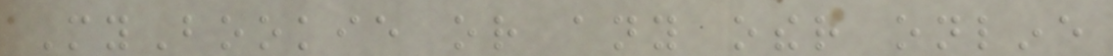MyBookie or any other online
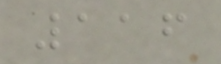116
